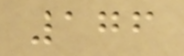176
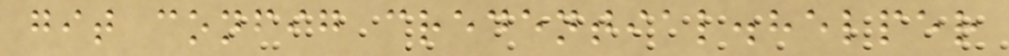git config credential.helper
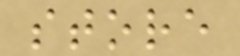store
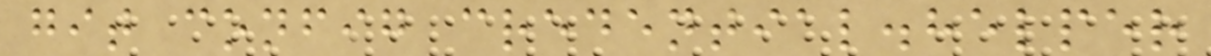git config credential.helper
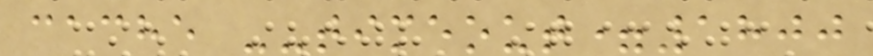cache --timeout=1800
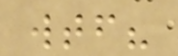wtf?
